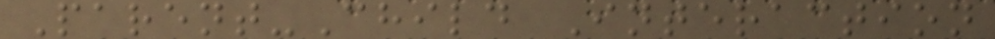Parent-Child Interaction
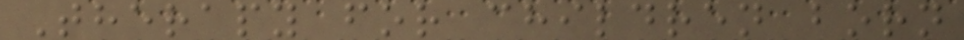Therapy for children born
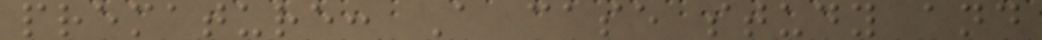premature: A case study and
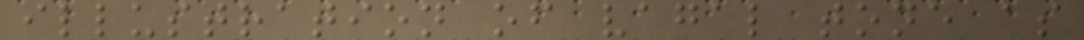illustration of vagal tone as
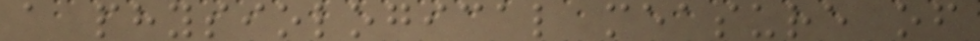a physiological measure of
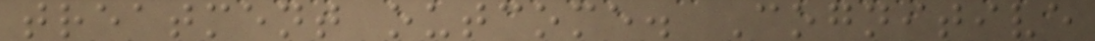treatment outcome. Cognitive
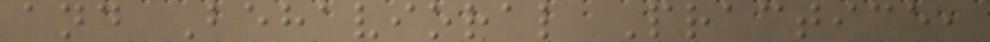and Behavioral Practice,
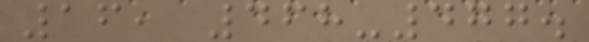16, 468-477.
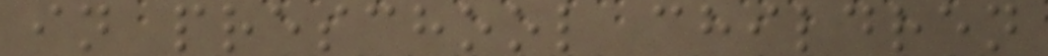in preschool children
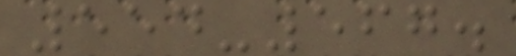554-567.
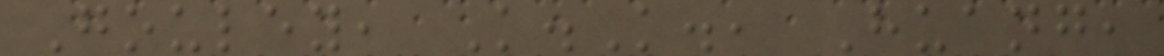Gouley, K.K., Huang,
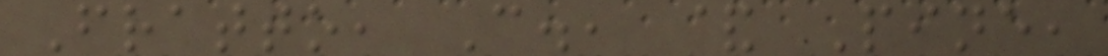Fratto, C., & Pine,
